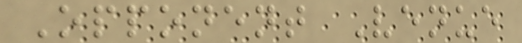Opponent Venue
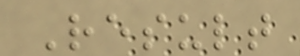Result
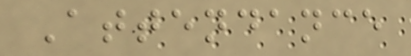Attendance
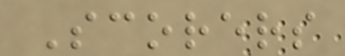Scorers
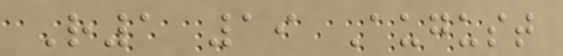R1 19 August
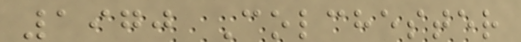1970 Colchester
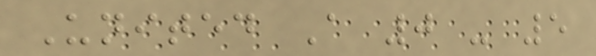United A 0 - 5
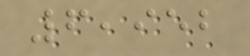6,952
